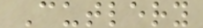Cutlery
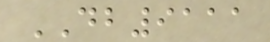DB9111
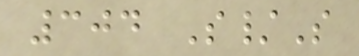304 S/S
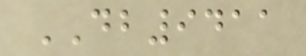DB9411
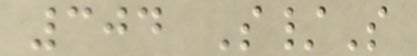304 S/S
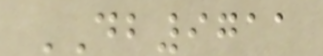DB9711
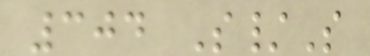304 S/S
